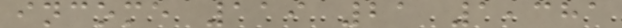income 119 21 1,381
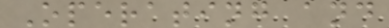Operating and
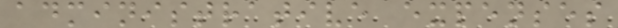administrative expenses
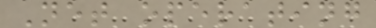Net operating
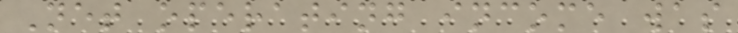Net operating income was
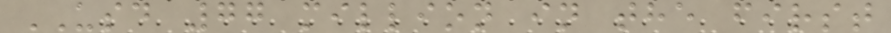USD 77 million in the first
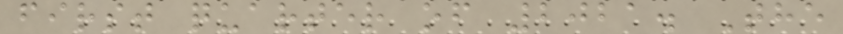first quarter of 2021. The
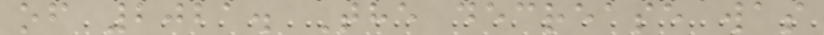of 2021. The decrease was
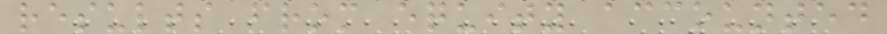results from equity accounted
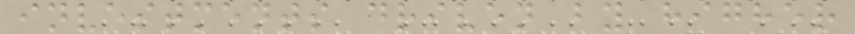investments driven by higher
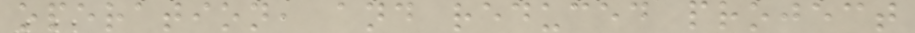operation, and reduced project
